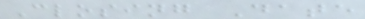Closing Date
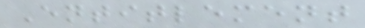Entitlement
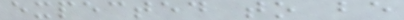expected to be
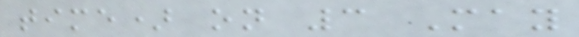time) on 3 May
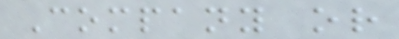Company or
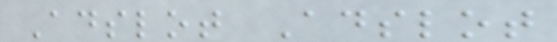Adslot Adslot
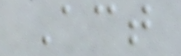Act
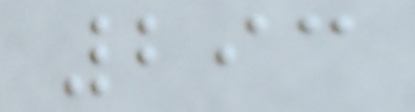293
